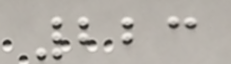223
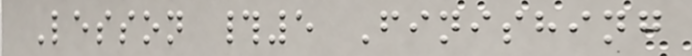Lesson #5 Finishing
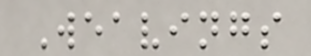Weavings
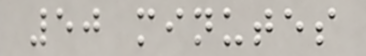50 minutes
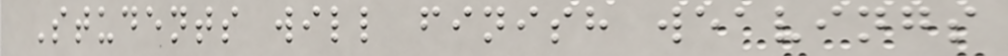Students will finish weavings
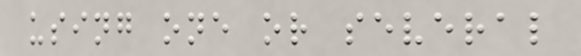using one or several
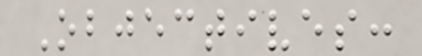Objectives:
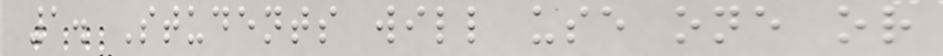1. Students will use one or
